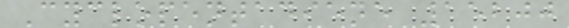Cyclopentadiene 15200
